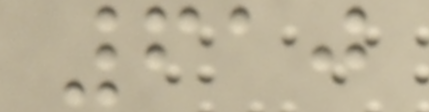610
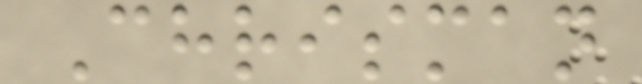Chrisman
